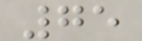75
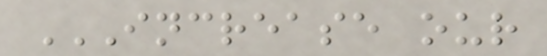INCREASE OUR
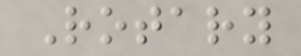Rotary
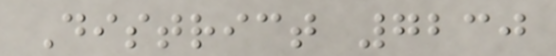District 7230
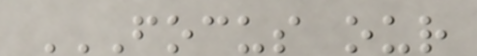FOCUS OUR
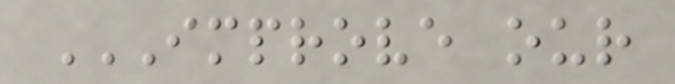IMPROVE OUR
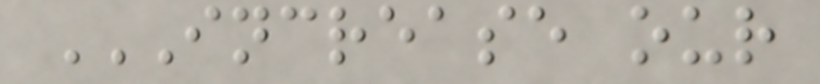INCREASE OUR
